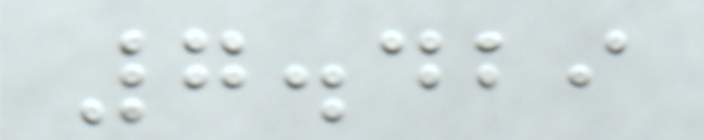7.429
